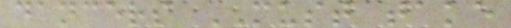dancers MUST take
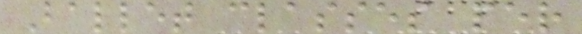Ballet classes per
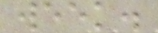week.
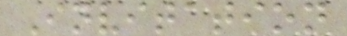Invitation
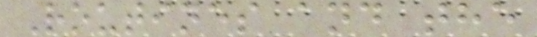Routines and the
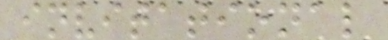invitational
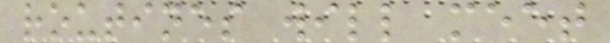routines will meet
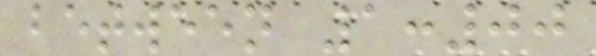between 1:00
